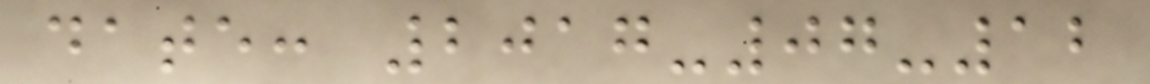date: 2017-07-12
